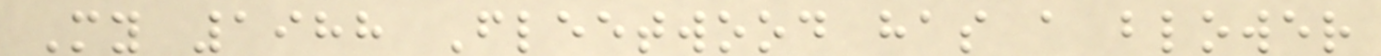My 1988 Fleetwood has a blower
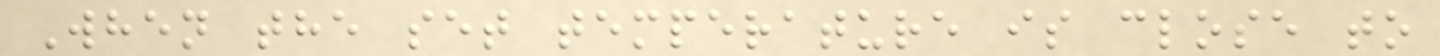When the set temperature is close to
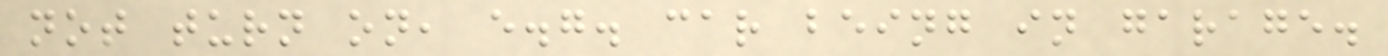not turn on, e.g. car being in garage.
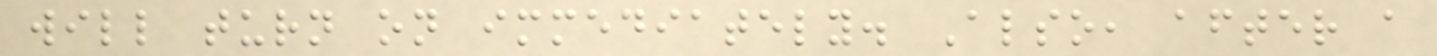will turn on immediately. Also, after a
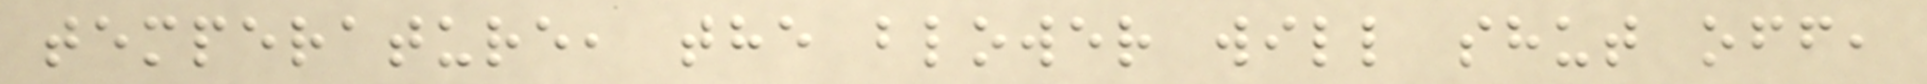temperature, the blower will shut off,
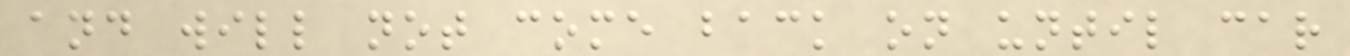and will not come back on until car
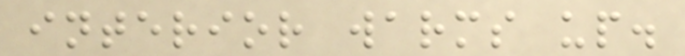interior warms up.
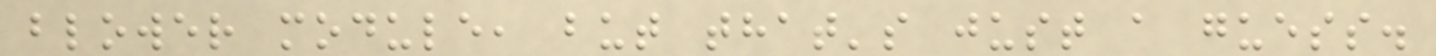blower module, but that's just a guess.
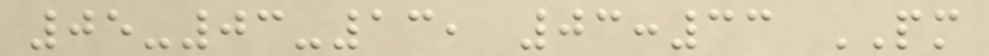05-03-13, 03:33 PM
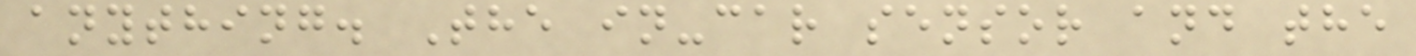anything. The in-car sensor and the
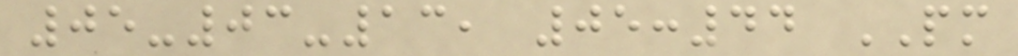05-03-13, 05:44 PM
